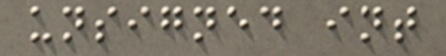unsigned int
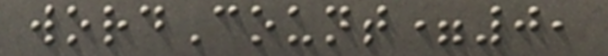wordCount=0,
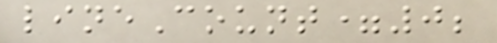lineCount=0;
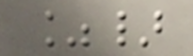%}
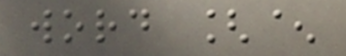word [^
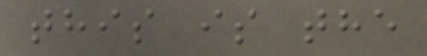this is the
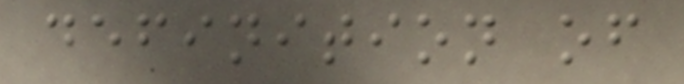definition of
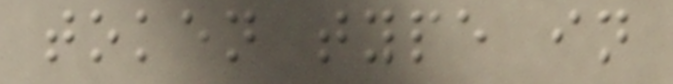token type in
